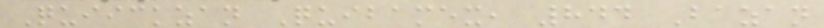Quiickzan Quibamex, 844 Bazan
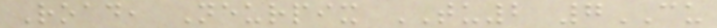Road, Neurpix TU2 7CU
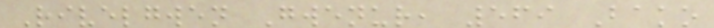Rivelgwen Gwenur, 569 Bako
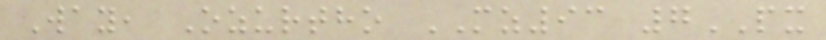Way, Ozurtho MZ93 7PX
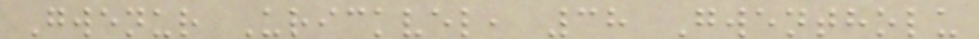Gwenur Urickvel, 38 Gwentholu
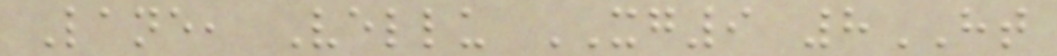Lane, Vellu XG9 8HT
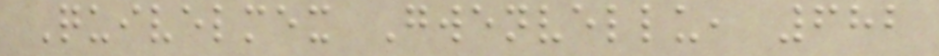Quivelmex Gwenvellu, 682
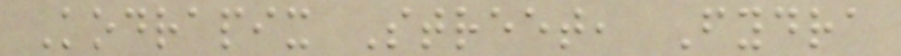Kodrapix Street, Fydra
